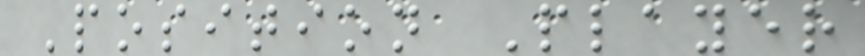Position Player
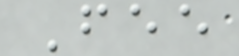Fee
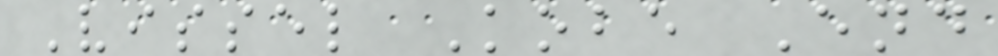Vissel Kobe End
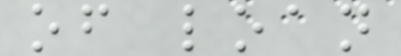of loan
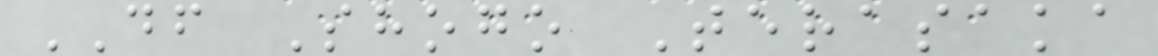DF Shogo Terasaka
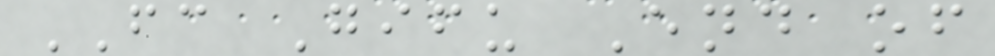FC Gifu End of
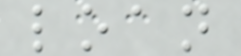loan
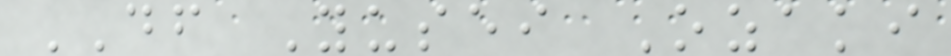DF Yusei Ozaki
